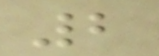2
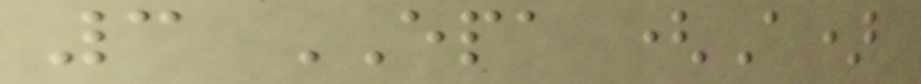3 EPA (A)
